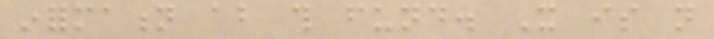information about this fund. It is not
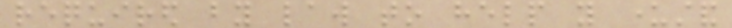required by law to help you understand
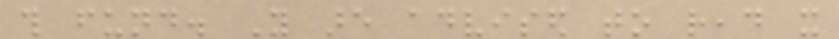this fund. You are advised to read it
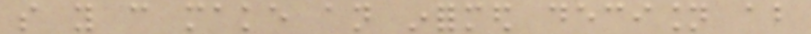so you can make an informed decision about
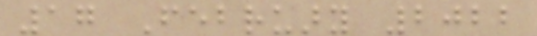17 February 2022
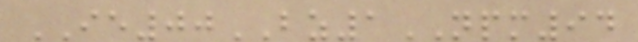IE00BZ1NPM94
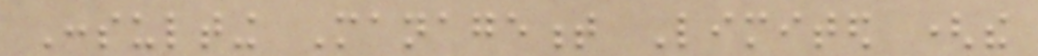Consulting Management Limited (the
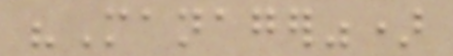"Manager")
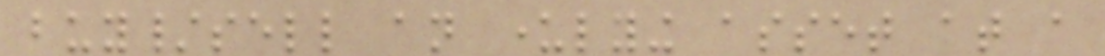buy/sell an underlying asset at a
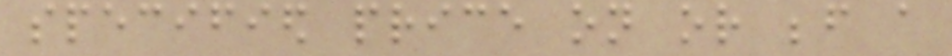specified price on or before a
